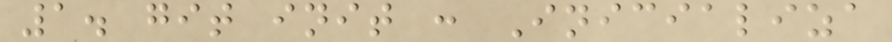1. git init : Inicializa
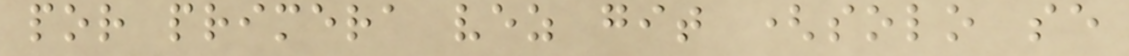por primera vez git (solo se
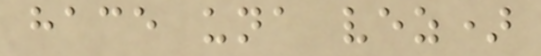hace una vez)
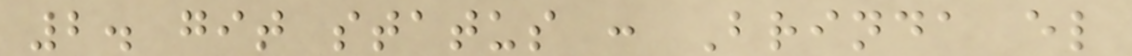2. git status : Brinda el
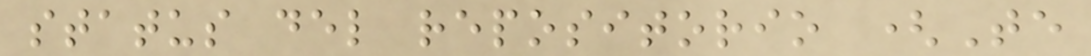status del repositorio (Te
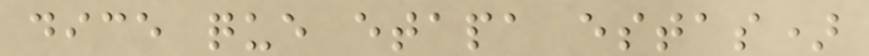dice que etapa estas)
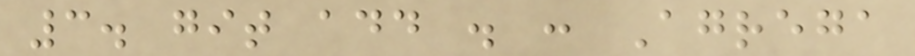3. git add . : Agrega
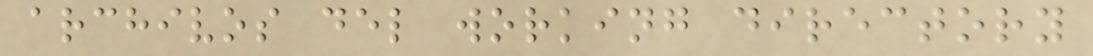archivos del working directory
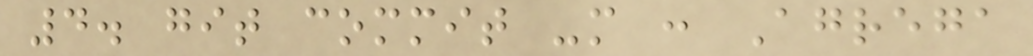4. git commit -m : Agrega
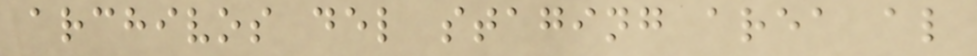archivos del staging area al
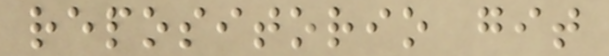repositorio git
